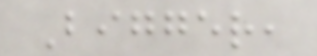Bigger,
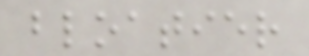bloatier
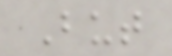But
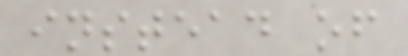instead of
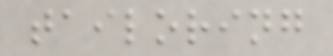tailoring
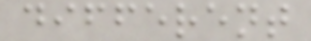different
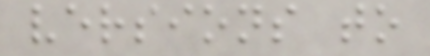versions to
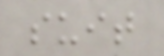suit
